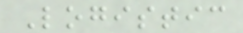Logistic
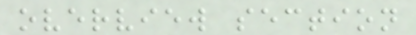overview section
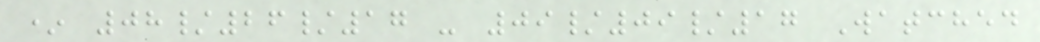* 08/26/17 - 09/09/17 Watched
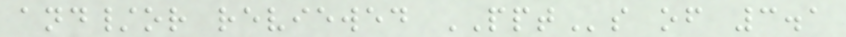and/or reviewed PPTs of 3.1
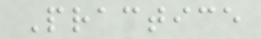Practice
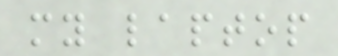my laptop
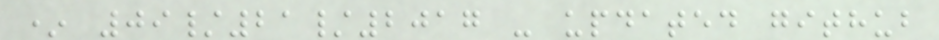* 09/21/2017 - updated github
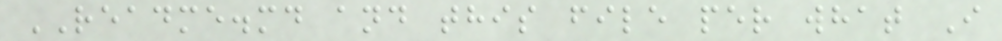README.md and this file per what I
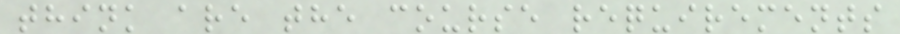think are the course requirements
